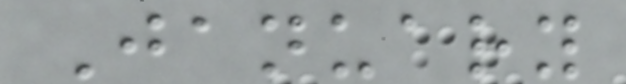January
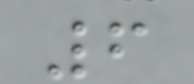6
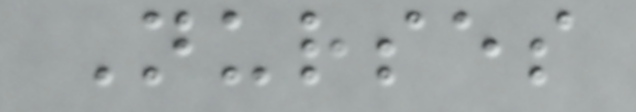Nurses
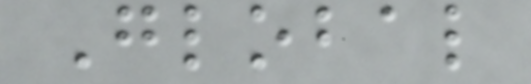Global
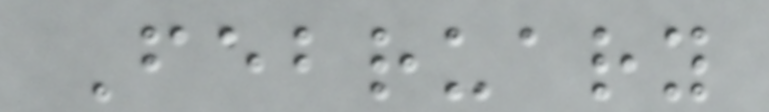February
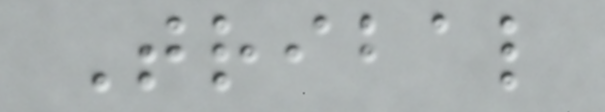Tribal
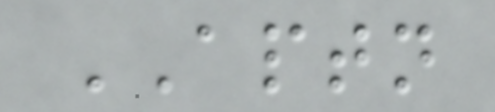APTN
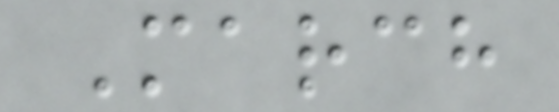March
